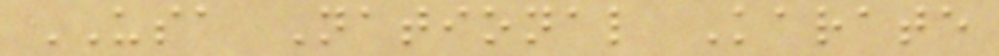USA National Karate
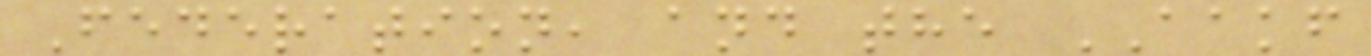Federation, and the AAKF
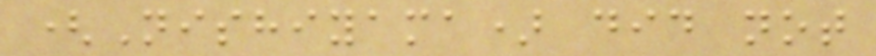(Nishiyama) did not
